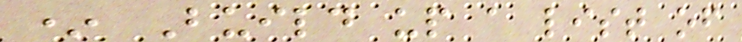* Build up a list of
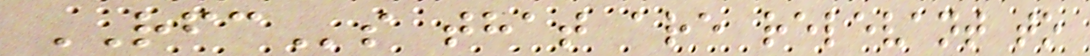RFCs that are relevant to
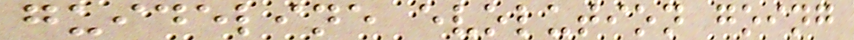guideline evolution going
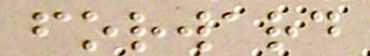forward
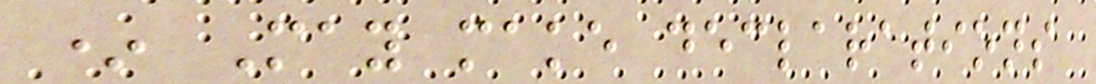* May make declarations
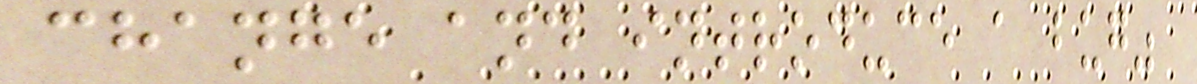change and introduce a bug"
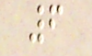6
